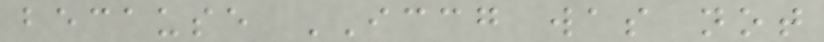because ICCG was not
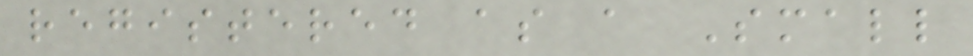registered as a Small
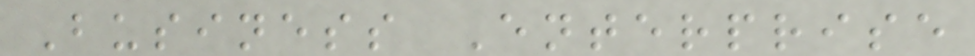Business Enterprise
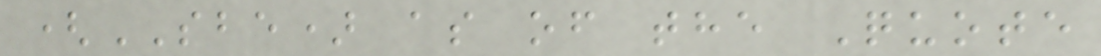(SBE) as of the Quote
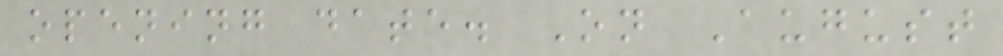opening date. On August
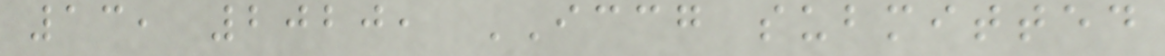13, 2020, ICCG submitted
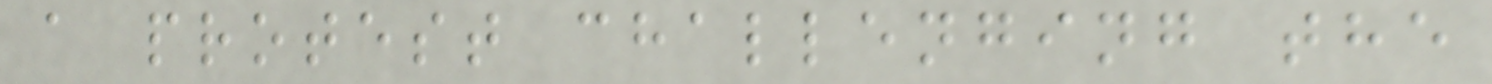a protest challenging the
